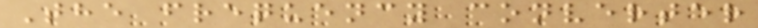The frequency converter
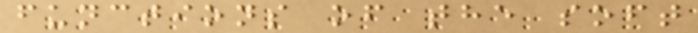functions of the soft
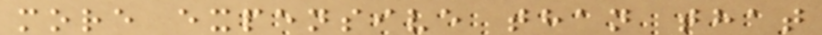more expensive than that
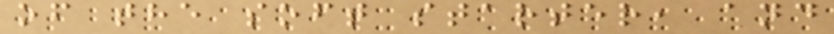of the soft starter, and
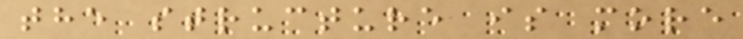the structure is more
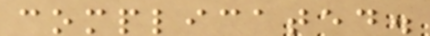complicated.
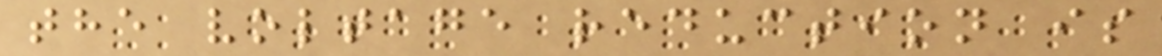the voltage reduction is
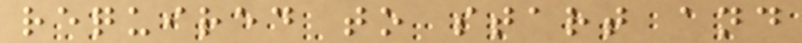required to start and
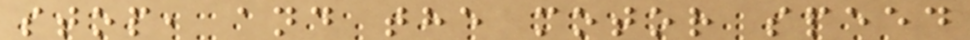stop, and the motor speed
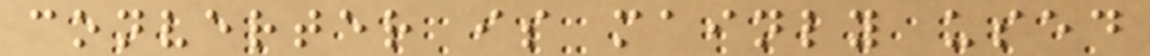converter is mainly used
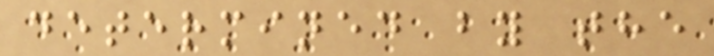determined by the
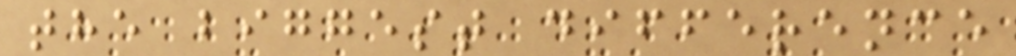the biggest difference
